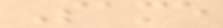Same
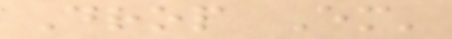Drop Em'
